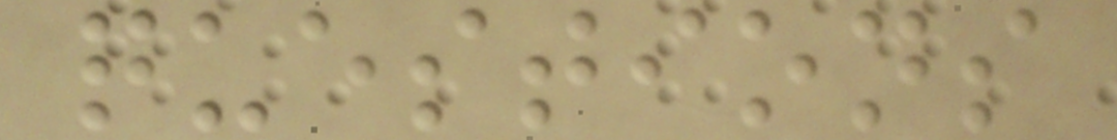questions
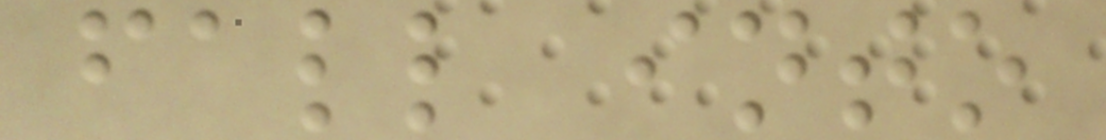fall into
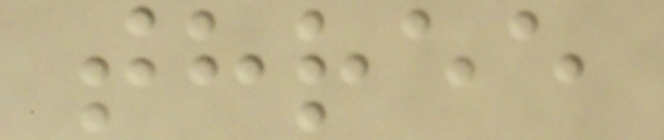three
